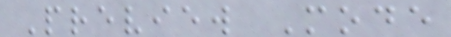Preview Mode
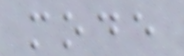mode
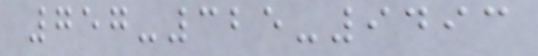757-325-9493
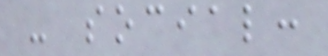- social:
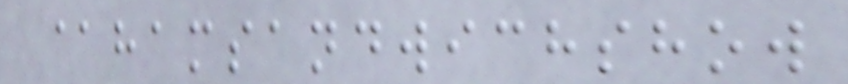@hamsandwichshow
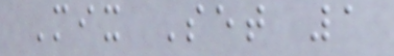Mix Set 1
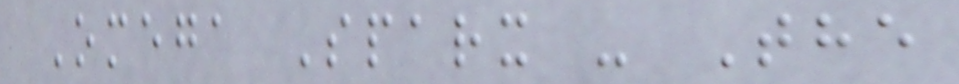Omega Sparx - The
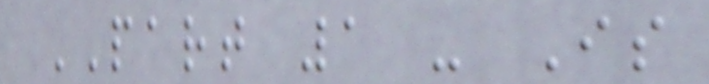PART 1 - Is
